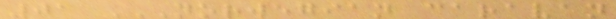01 NORWEGIAN CARAVAN
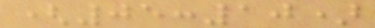(05:10)
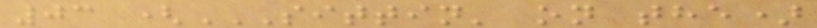03 (SITTIN' ON THE)
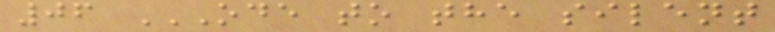06 ODE TO THE SILENT
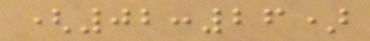(02:26)
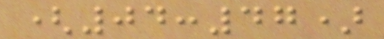(04:47)
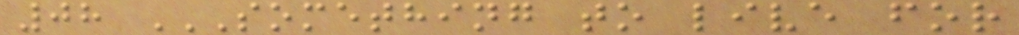08 SOMETHING TO LIVE FOR
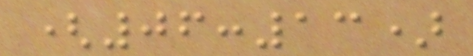(06:13)
